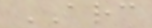ARC
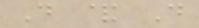D & D
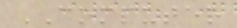COMPUTER
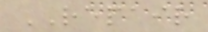REPAIR
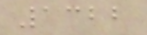1322
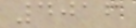4016
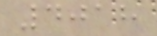4018
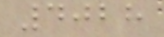4028
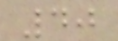40
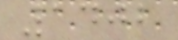1402
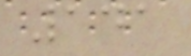141
